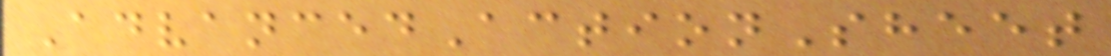AdvancedActionSheet
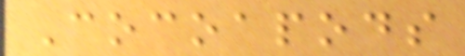Cocoapods
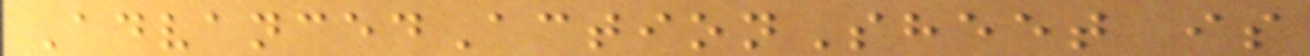AdvancedActionSheet is
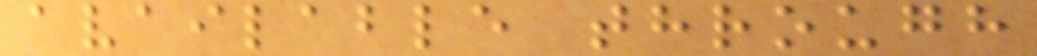available through
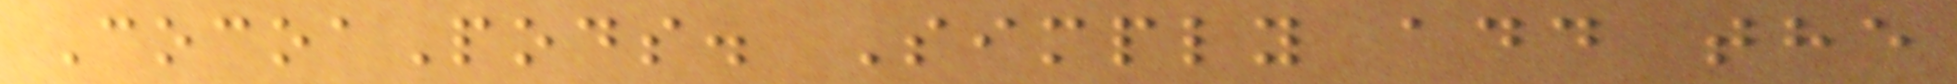CocoaPods. Simply add the
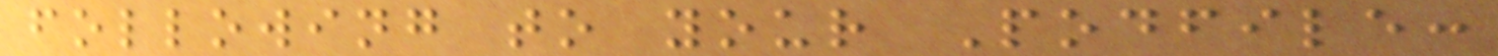following to your Podfile:
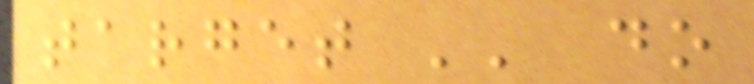target '' do
